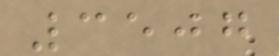3507
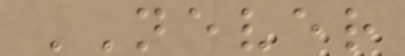NEVER
